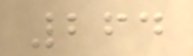264
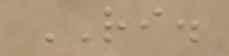RI.
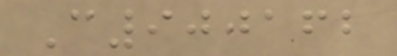C900162
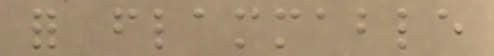for flammable
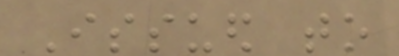Issued to
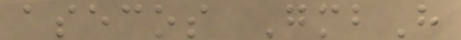asecos GmbH
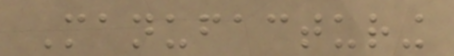Manufacturing
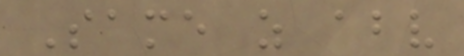Same as above
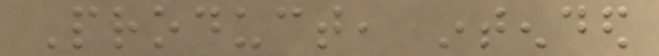Product, intended
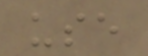use
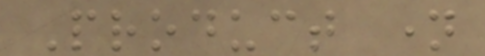Product name
